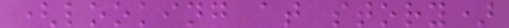(looking at story)
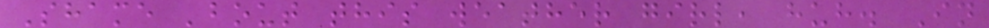Shame 'bout this weather girl, huh. In
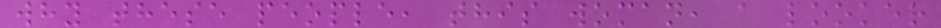why these people, this woman, a looker
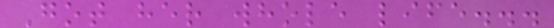Got her whole life...
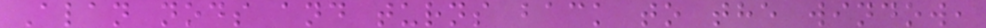Alan nods and turns back to the window,
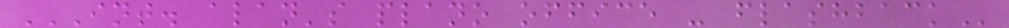INT. ALAN'S PLANO OFFICE - FLASHBACK
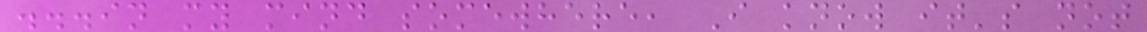...in my mind somewhere, I know it's not
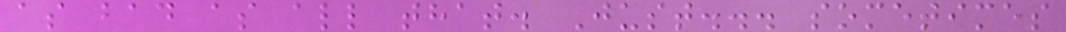as bad as all that. Just... sometimes
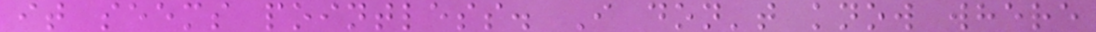it seems pointless. I don't know where
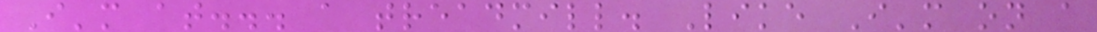I'm at... a treadmill. Like I'm on a
